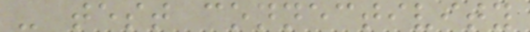- test connectivity
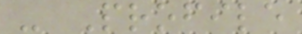- Profile
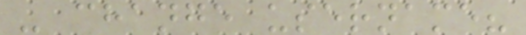- change username?
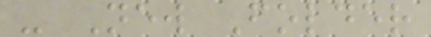- New Folder
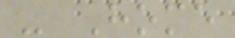- Home
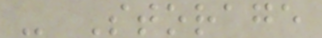- Storage
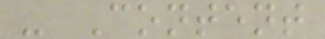- Content
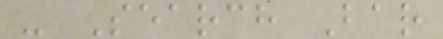- Search Bar
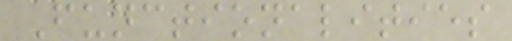Functionalities
